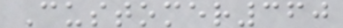Customer360
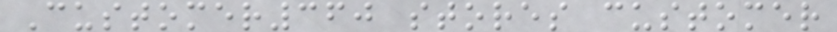Customer360 stores customer
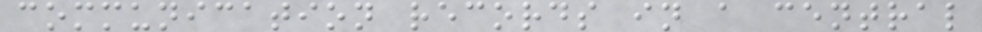communication records in a central
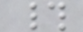#
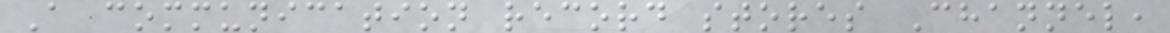A communication record stores Channel,
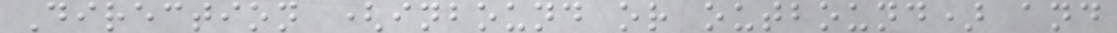Direction (inbound or outbound) and
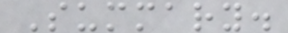Summary.
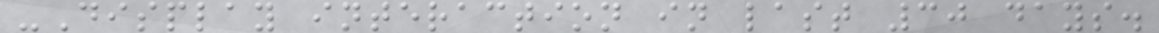-Display interaction in last 30 days.
